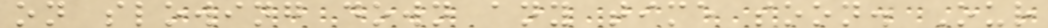on slowing down any time soon. Our
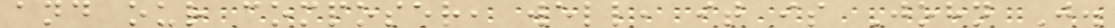and our composer, well, it is John J.
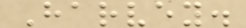Harvey.
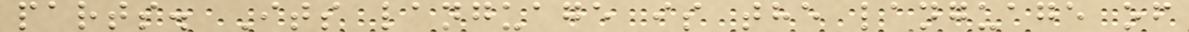parts. Its language is the language of
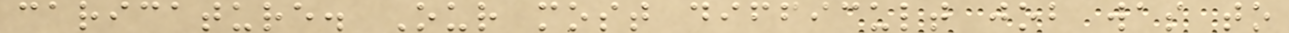caricature. Our most difficult job was to
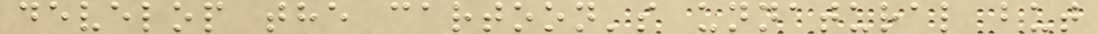develop the cartoon's unnatural but
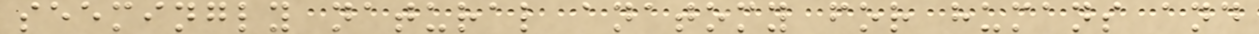seemingly natural anatomy for humans and
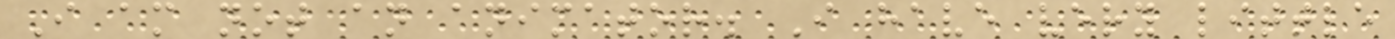I am not an animator. I have very little
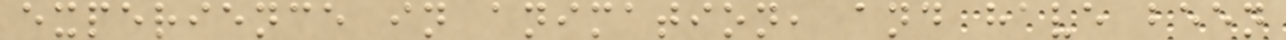experience in animation, and have been
